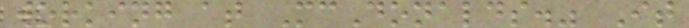working at McDonalds." It
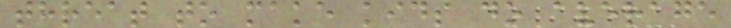threat to make kids do average
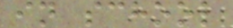in school
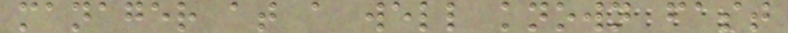manager at a well known fast
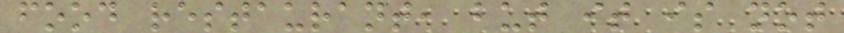food restaurant, but it is not
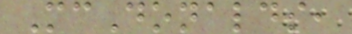McDonalds,
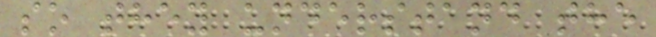so they understand the
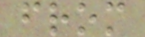from
